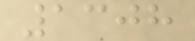1308
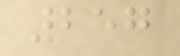257
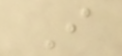I
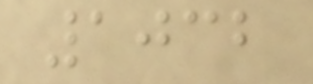1032
